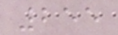255
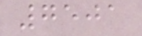7501
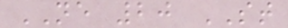NE 20 ST
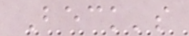Beck's
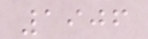1906
